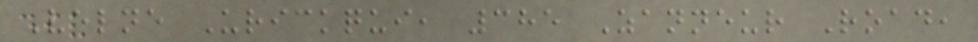Velne Urickqui, 385 Zanneur Road,
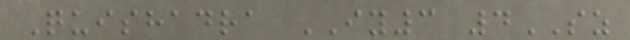Quishadra IY3 4SZ
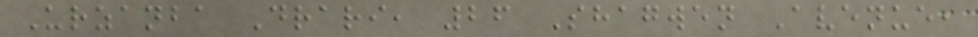Urzanba Drari, 26 Shagwen Avenue,
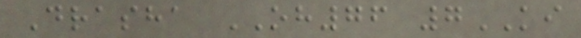Drasha OH76 7KI
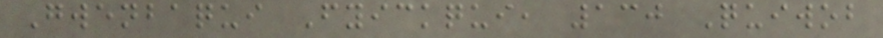Gwenbaqui Fyickqui, 130 Quiwob
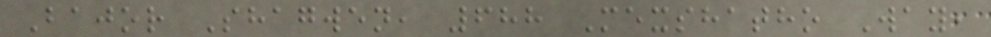Bajor Shagwen, 688 Mexshatho Way,
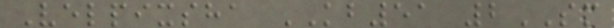Velpixsha KB51 2SM
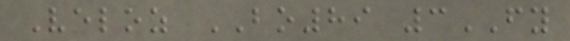Veloz BO89 3FY
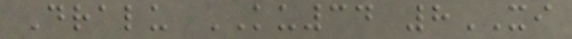Dralu KU34 8XI
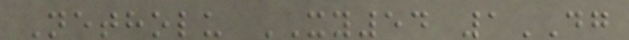Netholu XY54 1DG
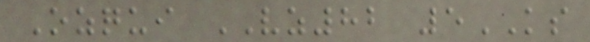Ozqui VZ82 5KS
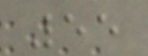55
